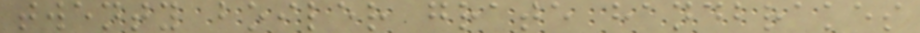twenty boiler grate handbrakes
